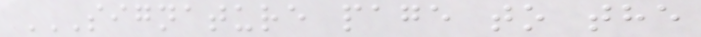SIGNATURE PAGE TO THE
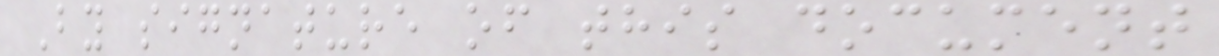By signature of this document
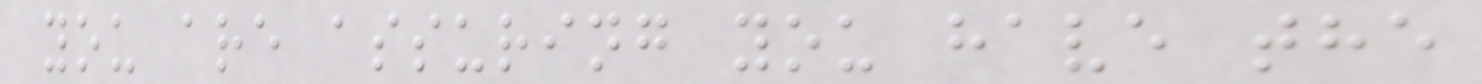you are assuring you have the
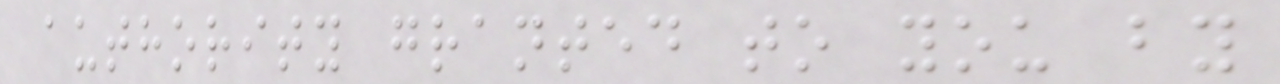authority granted to you by
